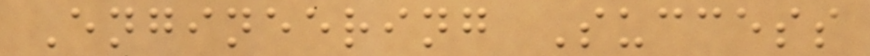Engineering Success
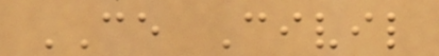CE Civil
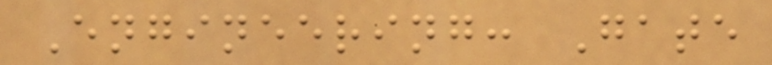Engineering: Gate
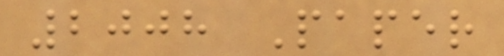2008 Paper
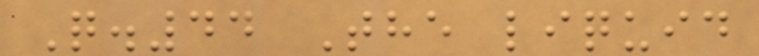Q.44 The liquid
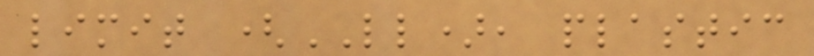limit (LL), plastic
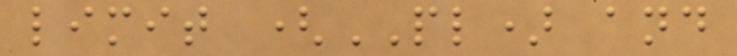limit (PL) and
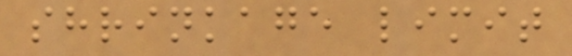shrinkage limit
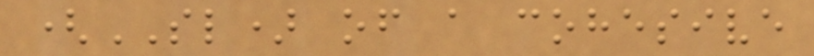(SL) of a cohesive
